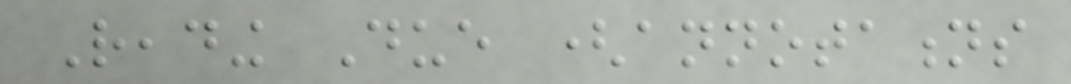Reading Due (annotations
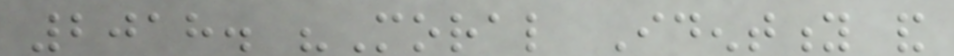2018. "Moral Identity and
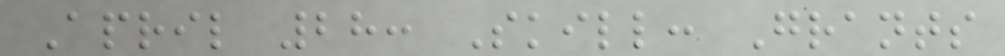April 28: Skill: Grants
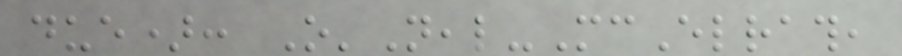due): O'Neal-McElrath,
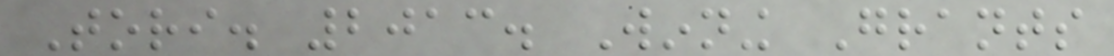Tori. 2013. Winning Grants
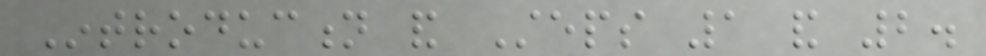Introduction and Steps 1 and 2.
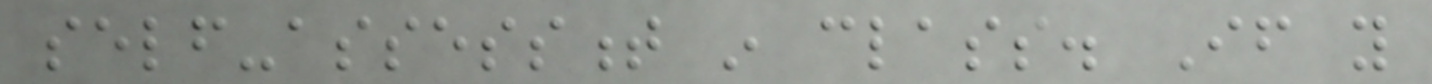self-assessment in class. If you
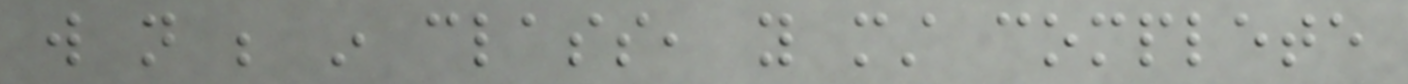will not be in class, you must complete
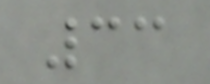33
